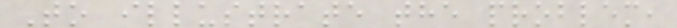To illustrate the problem,
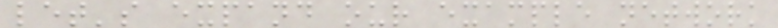let's expand our example network
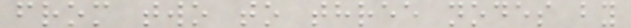from two to three nodes by
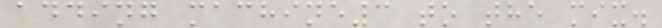adding machine3 to the mix.
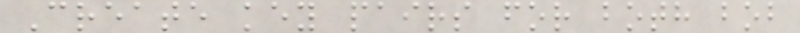Create key pairs for both bob
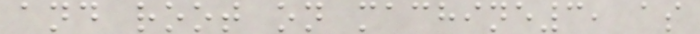and root on machine3, as
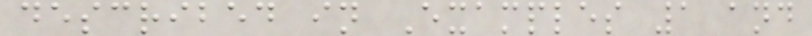described in Examples 1 and
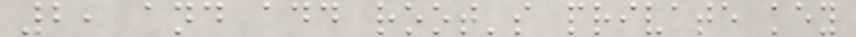2, and add root's private key
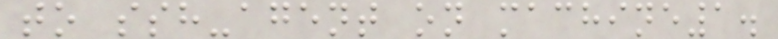to ssh-agent on machine1.
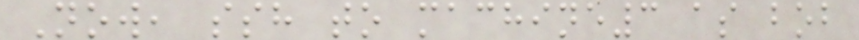Now, ssh to machine3 as bob
